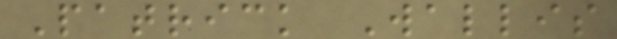Patrick Wallis
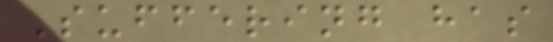Suffering has
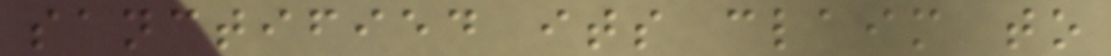sanctified its claim to
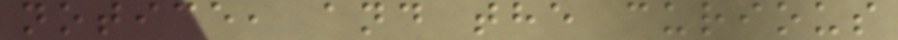notice, and the curious
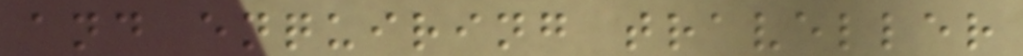and enquiring traveller
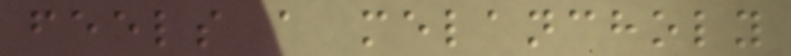feels a melancholy
